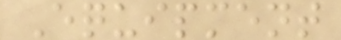Equipment
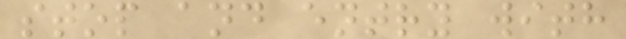stop and entry with
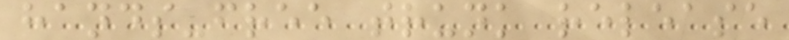hands-free trunk release
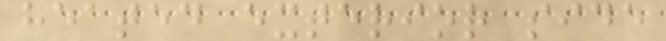heated exterior side
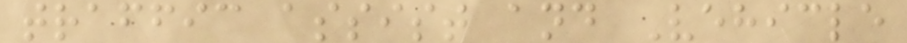traffic assist and Vehicle
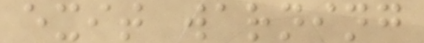exit warning
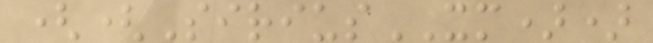((SiriusXM))
